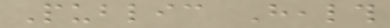Public Health
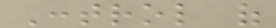Control of
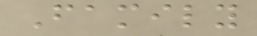Family
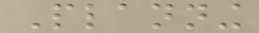Planning
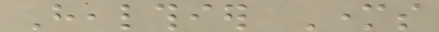Healthier Mothers
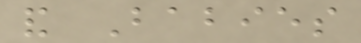and Babies
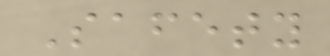Safety
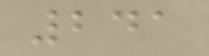241
